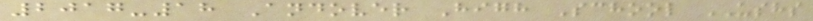2017-18 Andover High School USHS
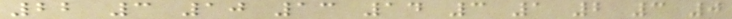22 3 10 13 14 3 1 2 3 0
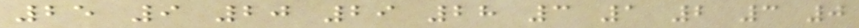25 9 20 29 28 3 1 2 3 0
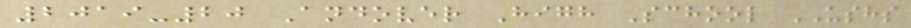2019-20 Andover High School USHS
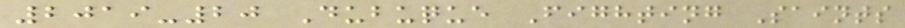2019-20 Dubuque Fighting Saints
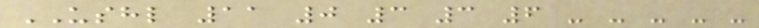USHL 11 0 3 3 6 - - - - -
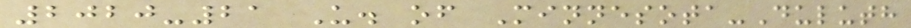2020-21 U. of Minnesota-Duluth
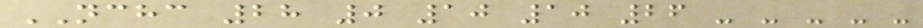NCHC 28 0 10 10 26 - - - - -
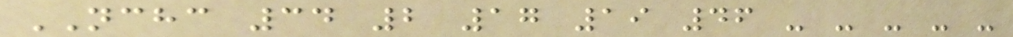NCHC 34 2 17 19 46 - - - - -
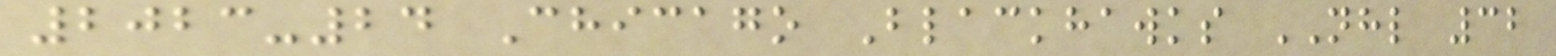2023-24 Chicago Blackhawks NHL 32
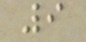9
